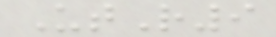UtR9
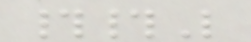##L
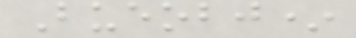Bueobj*
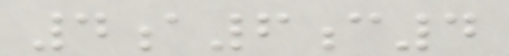4a6c4
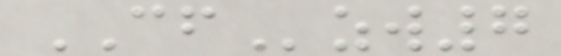CFzw7
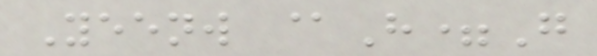Yeenw @H=G
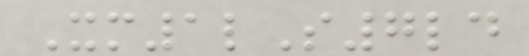Xm1lS7ld
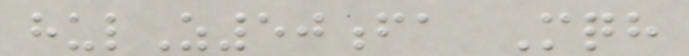hulZ50fa Mqh
